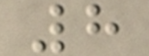8
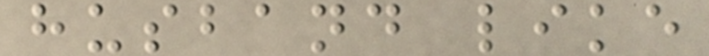husband like
